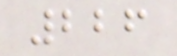226
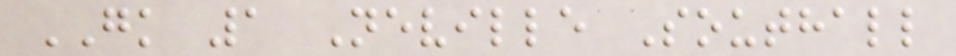GK 1 Neville Southall
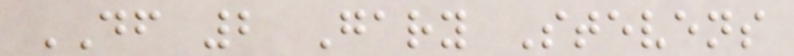DF 2 Gary Stevens
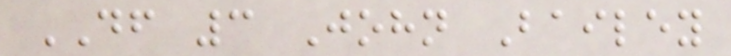DF 3 John Bailey
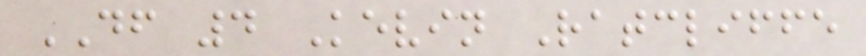DF 4 Kevin Ratcliffe
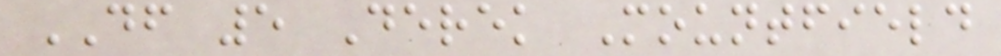DF 5 Derek Mountfield
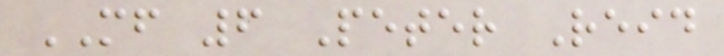MF 6 Peter Reid
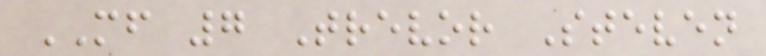MF 7 Trevor Steven
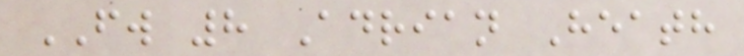FW 8 Adrian Heath
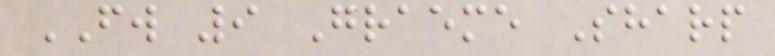FW 9 Graeme Sharp
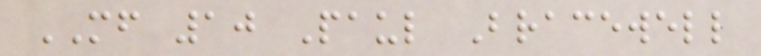MF 10 Paul Bracewell
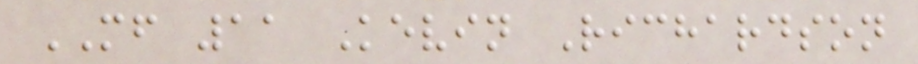MF 11 Kevin Richardson
